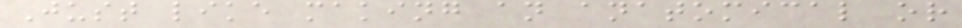Just like making an anatomical or
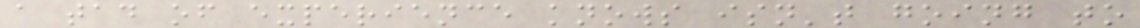a tad of experience knows isn't going to
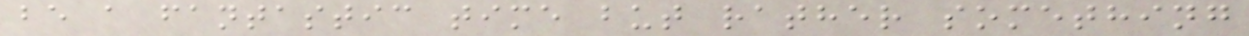be a fantastic time but rather something
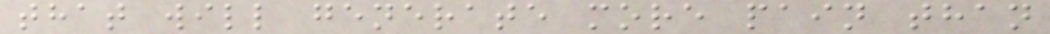that will generate more pain than
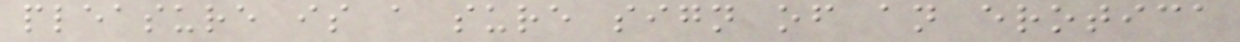pleasure is a sure sign of an erotica
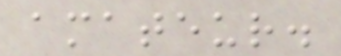amateur.
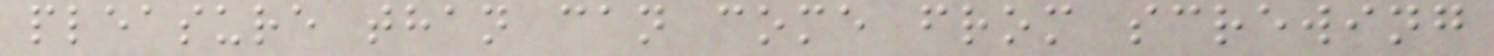pleasure than can come from screwing
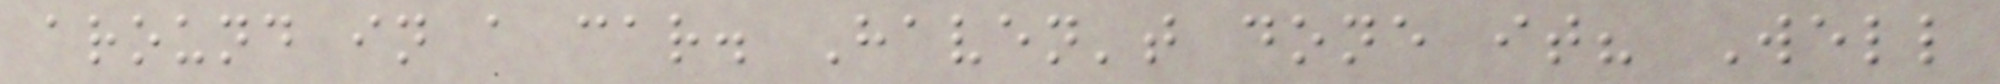around in a car. Haven't done it? Well
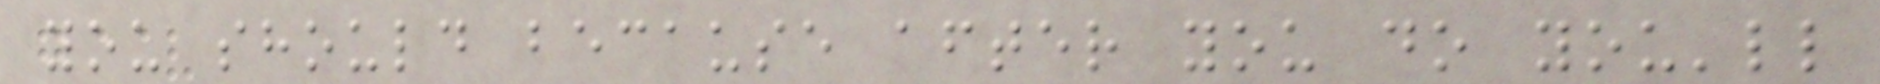you should because after you do you'll
